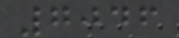7046
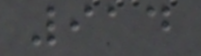914
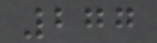277
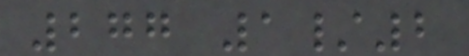277 1/2
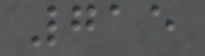715
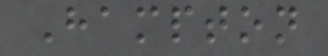Hampton
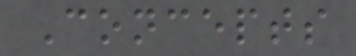Concepts
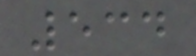534
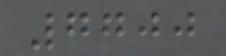7700
